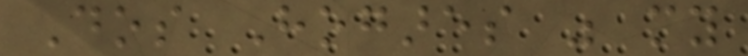Dos Hogares was my
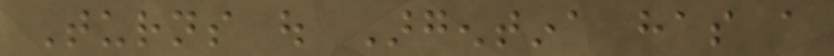Turns out Argentina has a
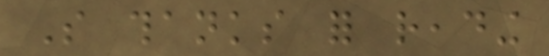So thanks for reading
